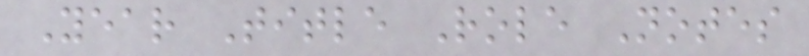Year Title Role Notes
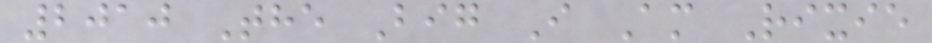2010 The Big I Am Rixie
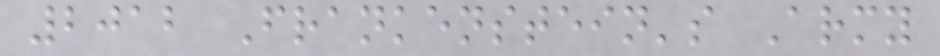2012 Frankenstein's Army
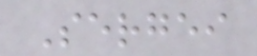Sergei
